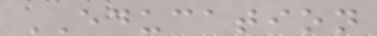EDUCATION
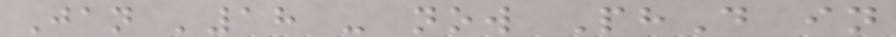Jan '18 - now PhD in
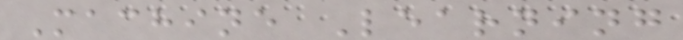Machine Learning
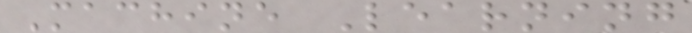Machine Learning
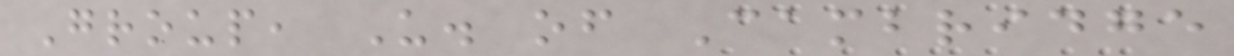Group, U. of Cambridge
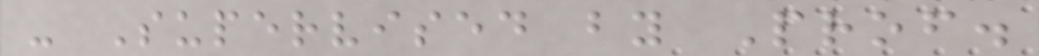- Supervised by Prof.
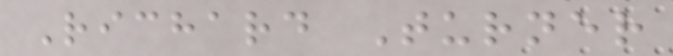Richard Turner
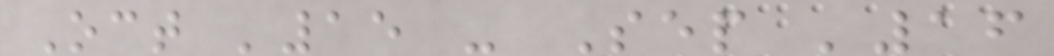Oct '15 - Sep '16
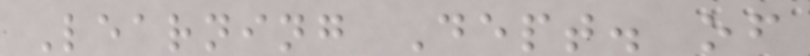Learning Dept. of
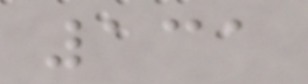131
